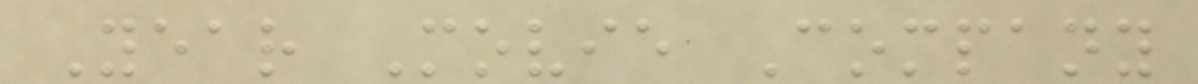Year Movie Company
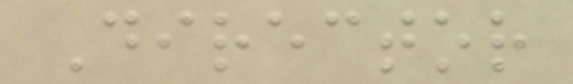Director
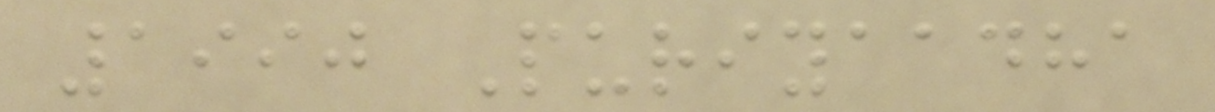1990 Puriyaadha
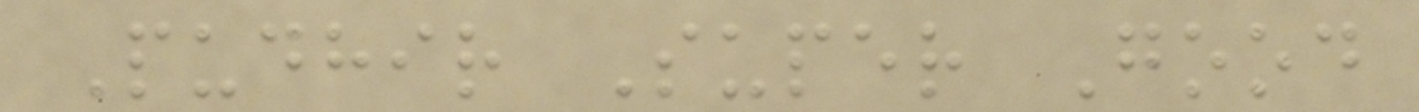Pudhir Super Good
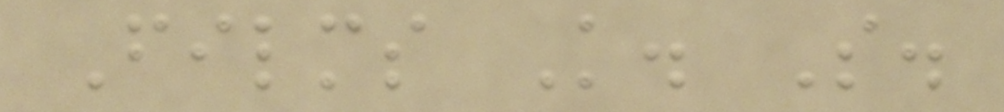Films K. S.
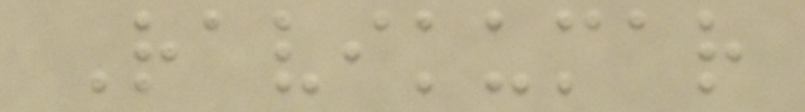Ravikumar
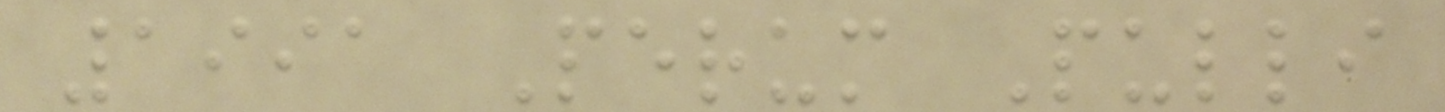1991 Perum Pulli
